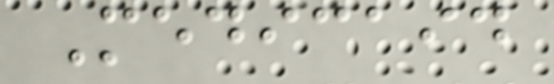Medicaid
